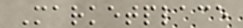Marketplace
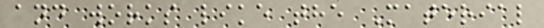and works like the Material
